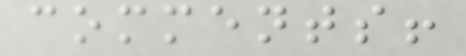comments!
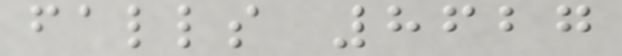falls 8627
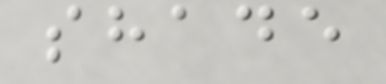shade
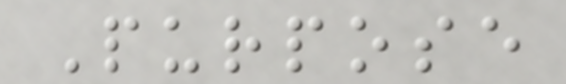Purpose
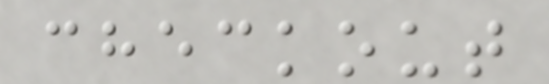checkout
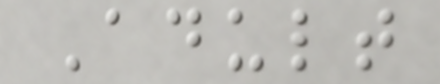Adult
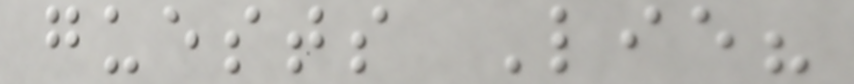guests Lie?
